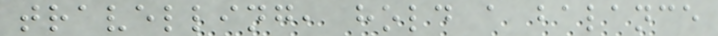travelling, hold a balance
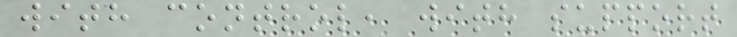with control, with support
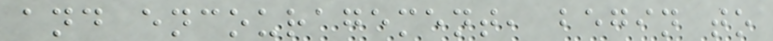and encouragement, begin to
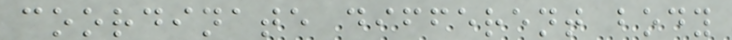coordinate different body
